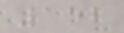152
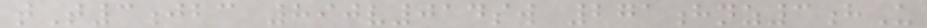tT3jbc 890v014sw 271hnz3hU
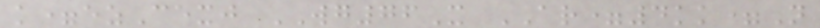k=ezCexj WG76X AR=4kk=N
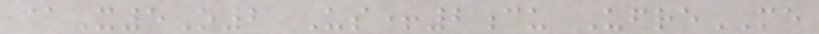@X5O2 Us+2cu UfreME
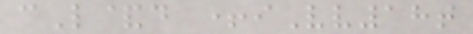cL&d +iVv18t
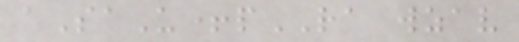aSaU+pRA wzav
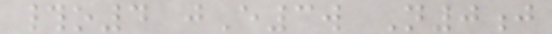#o4 jE3w N0j
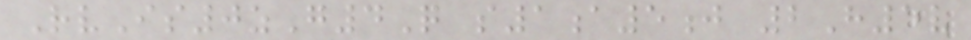RvIs0zG4Q s1a5j 2H5v
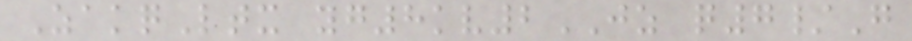ZakqLtx yg8kv2JZ q7/G
